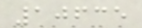10635
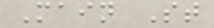Main St
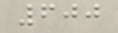600
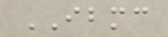IBMC
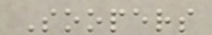Soopers
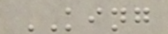KING
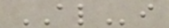ALi
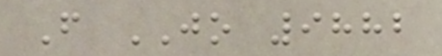F JO 9882
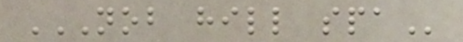NOB HILL SPA
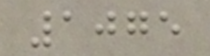1075
